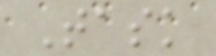Task
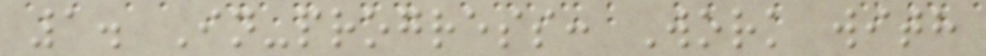1. In-progress: Work with
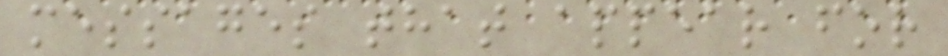messages that appear for
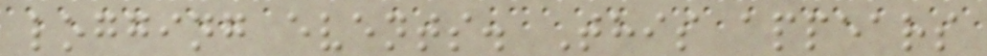logging events. This appears
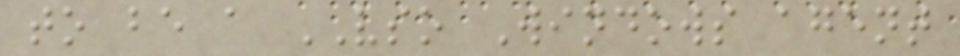to be a VSO Windows agent
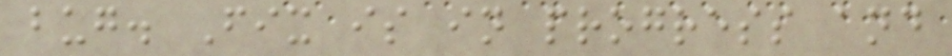bug. Fix is in progress and
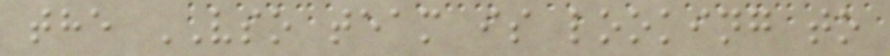the VSO team is looking to
